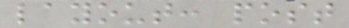layout: post
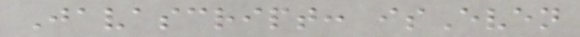Javascript: isEven
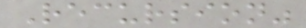Recursion"
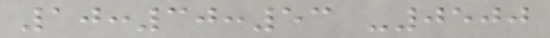10:30:53 -0500
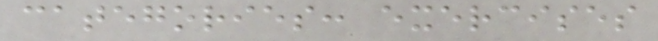categories: exercises
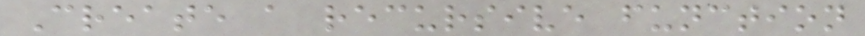Create a recursive function
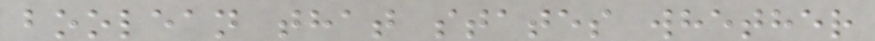boolean that states whether
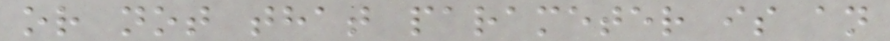or not that parameter is an
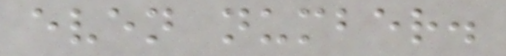even number.
